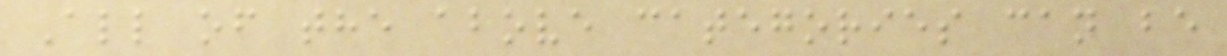All of the above categories can be
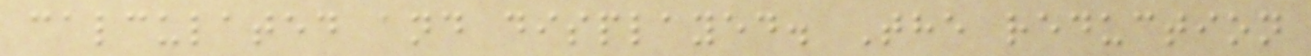calculated and displayed. The reduction
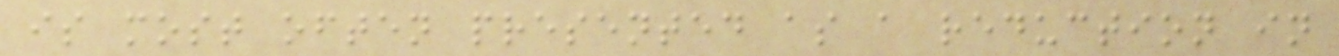is most often presented as a reduction in
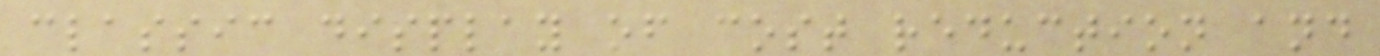classic display of cost reduction and
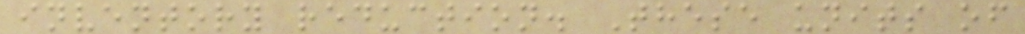inventory reduction. These units of
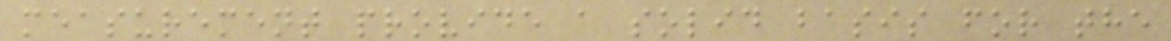measurement provide a solid basis for the
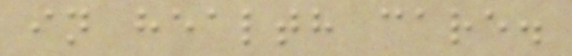in health care.
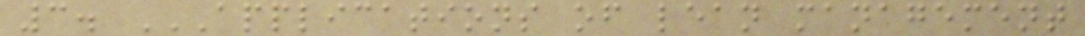3. APPLICATIONS OF LEAN MANAGEMENT
